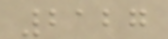2127
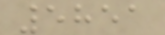5851
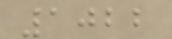1022
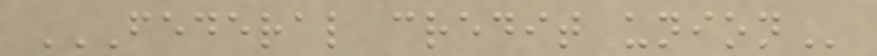FEDERAL CREDIT UNION
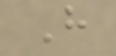H
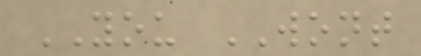YOU WONT
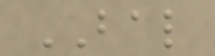BAL
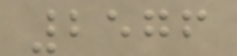2576
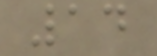14
